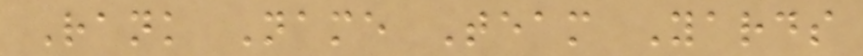Rank Name Team Yards
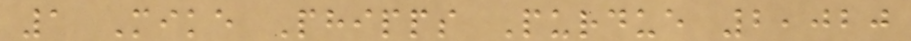1 Mike Phipps Purdue 2,020
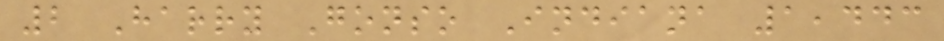2 Harry Gonso Indiana 1,443
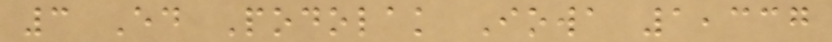3 Ed Podolak Iowa 1,337
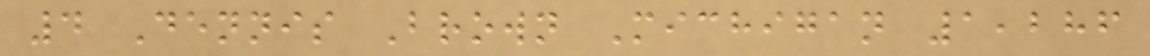4 Dennis Brown Michigan 1,286
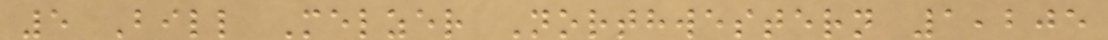5 Bill Melzer Northwestern 1,205
